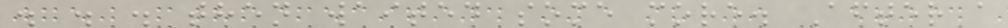. . . then waited some more. After a
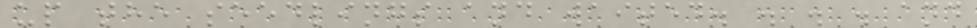up the seedlings and waited. . . . and
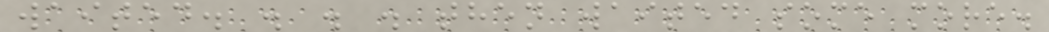waited. . . . then waited some more.
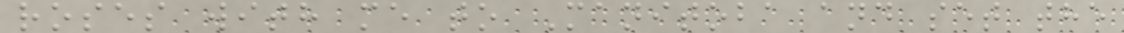roses with me to Manitoba and set the
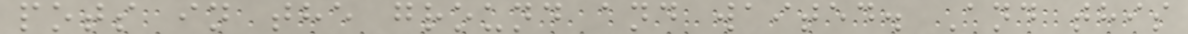pots in the ground and waited. And this
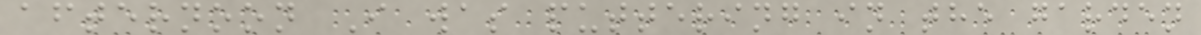afternoon I was puttering in the garden
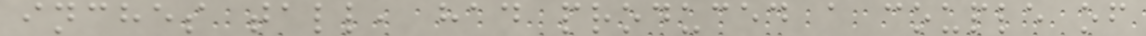inches tall, had produced a couple of
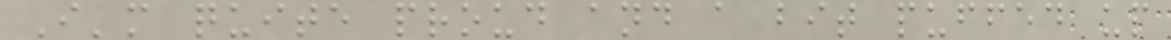I'm quite proud and a bit puffed up
